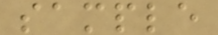sample
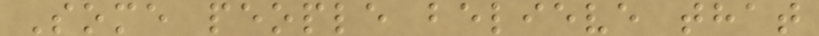Some people believe that
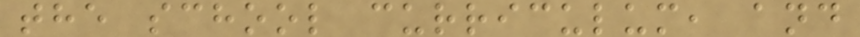the school curriculum, and
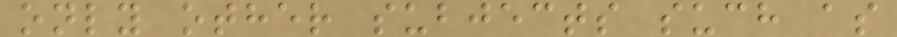only other subjects such as
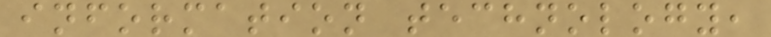information technology,
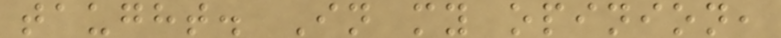taught. In my opinion,
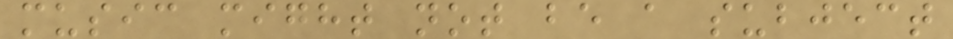music might not be a subject
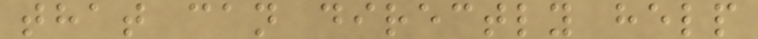that can directly help
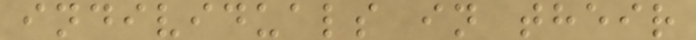individuals in their
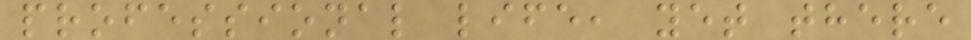professional life, yet there
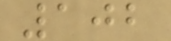102
